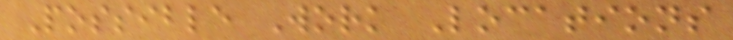Possible Work Locations
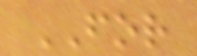FOR
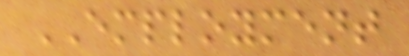EMPLOYMENT
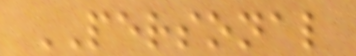PERSONAL
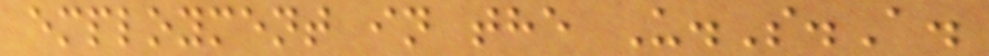employment in the U.S.A.
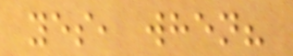yes, when?
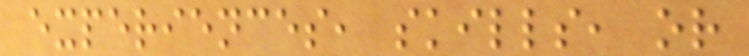experiences, skills, or
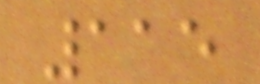115
